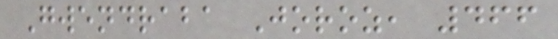Gwendraba Joroz, 466
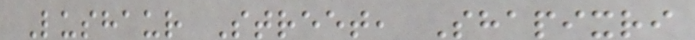Lushaur Street, Shapixri
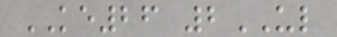KE26 2UL
